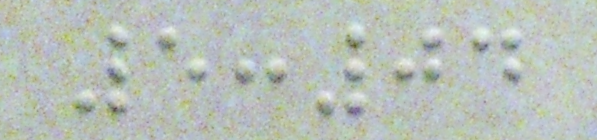5:04
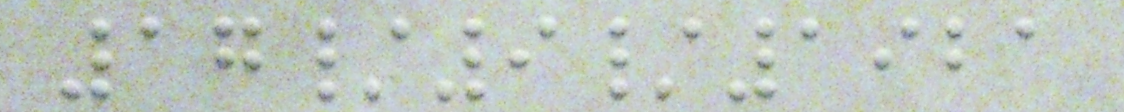17/9/1921
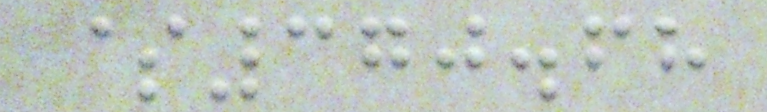$370.68
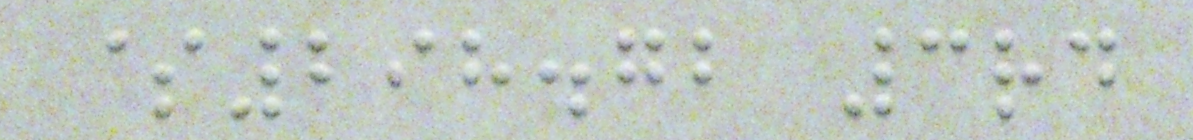$298.72 3rd
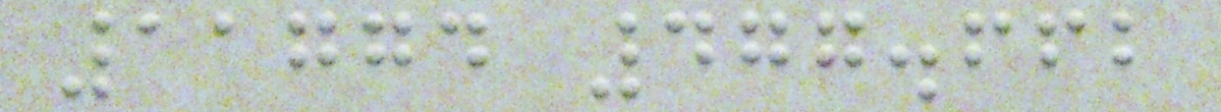11774 477.662
